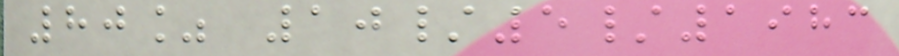80% 10/5/1983
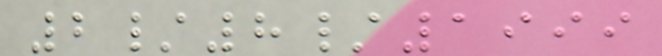2/8/1999
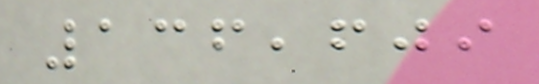136,609
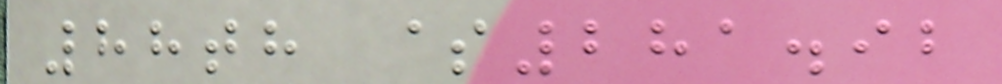88th $281.92
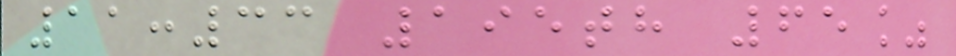11:33 195th 65%
